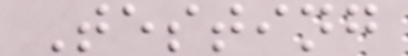Testing
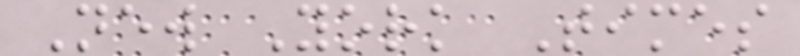New York Times
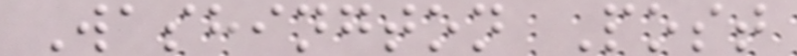Washington Post
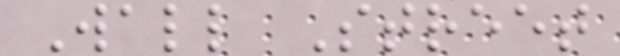Wall Street
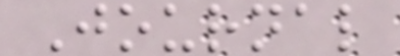Journal
